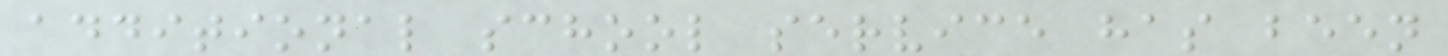additional school service has been
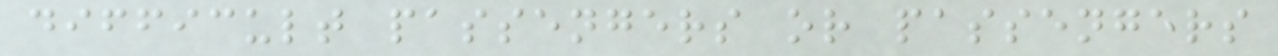difficult passengers or passengers
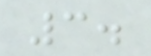3.
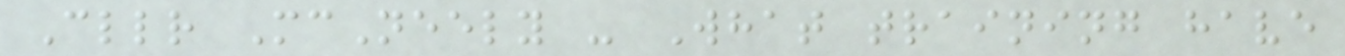Cllr McNeely - What training have
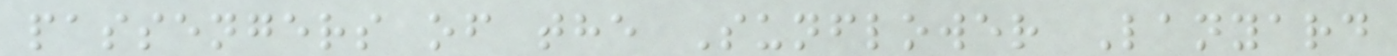passengers of the Sunflower Lanyard
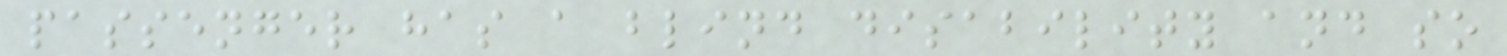passenger has a blind disability and so
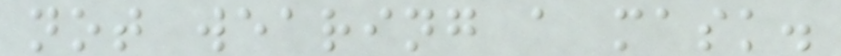not wearing a mask.
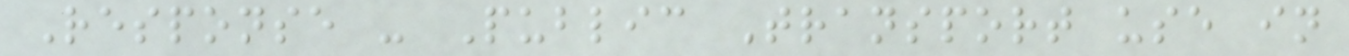Response - Public Transport use in
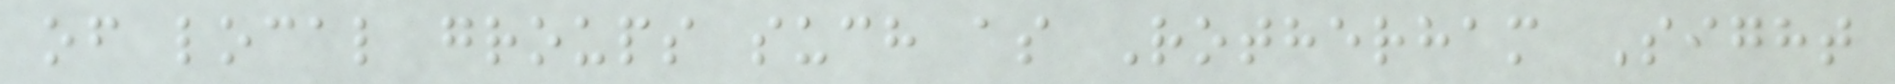of local groups such as Rotherham Sight
